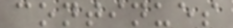continues
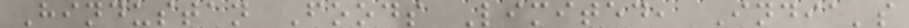Hindustan Foods Limited, India's
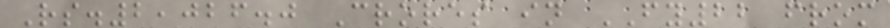Rs.2,026.0 Crores in FY22 from
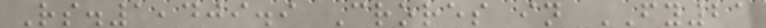Rs.1,409.9 Crores in FY21
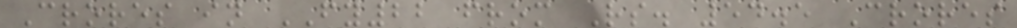Crores in FY22 from Rs. 54.5 Crores
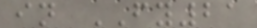in FY21
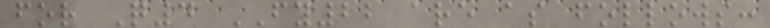for Q4 FY22 are as follows:
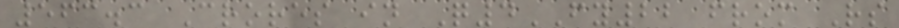563.3 Crores in Q4FY22 from Rs
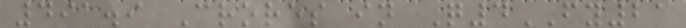491.9 Crores in Q4FY21
